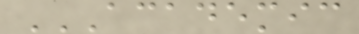ACADEMIC
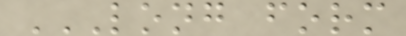LONG FORM
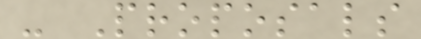- Proposals
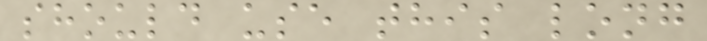should use this long
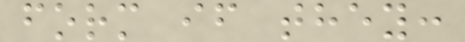form if they:
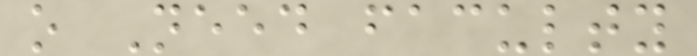o Need faculty
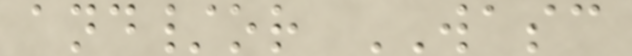and/or WASC
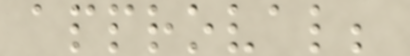approval;
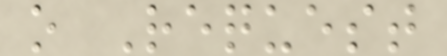o Request
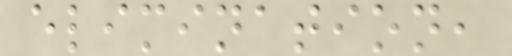elimination,
